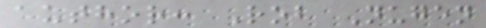author: Rob Nugen
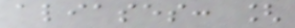aliases: [
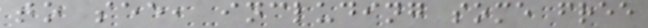to see, including some free
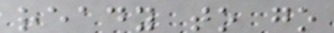ready to go
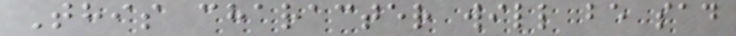This character will be sad
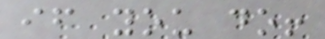if you do!
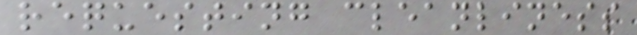requesting cleanliness
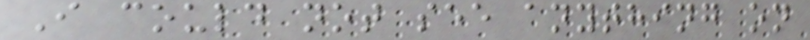I could not see anything on
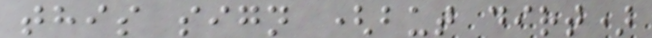this sign (but dirt)
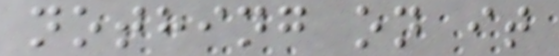nothing on it
